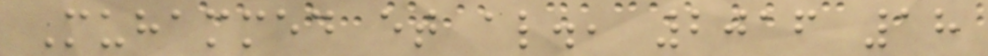Muhammed et al., 2016 18
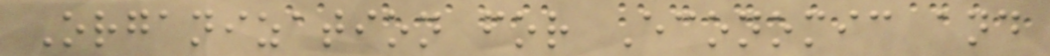Organization for Economic and
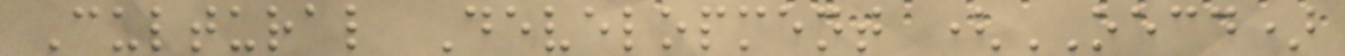Cultural Development (OECD)
